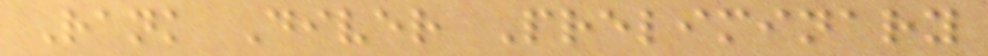Rank Diver Preliminary
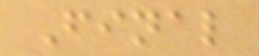Final
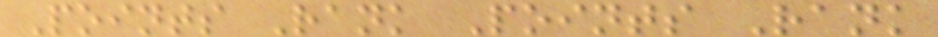Points Rank Points Rank
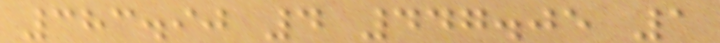383.90 4 447.05 1
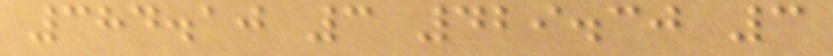384.10 3 429.30 3
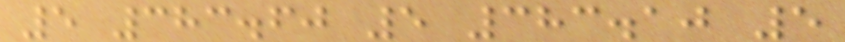5 383.60 5 383.10 5
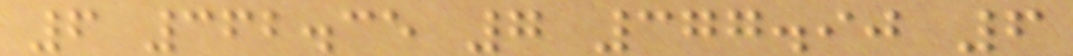6 362.35 7 377.90 6
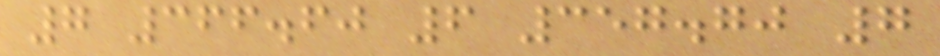7 366.60 6 357.70 7
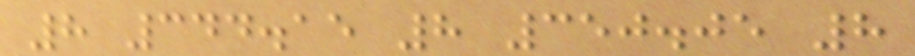8 344.15 8 350.05 8
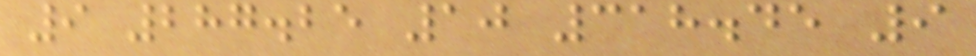9 287.25 10 318.45 9
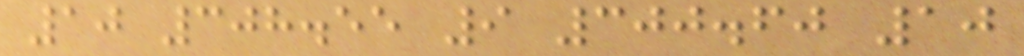10 308.55 9 300.60 10
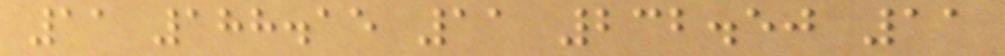11 188.15 11 232.50 11
